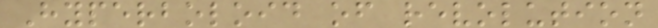Hyperboloid of revolution
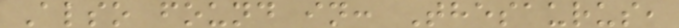Also found in: Thesaurus,
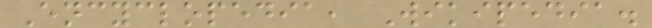Encyclopedia, Wikipedia.
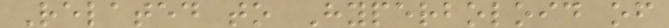Related to Hyperboloid of
